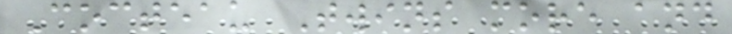Cocteau Twins more and
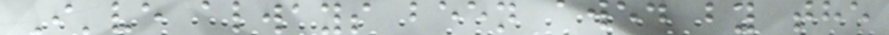I've always been awed by the
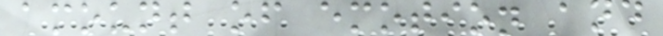amount of emotion and
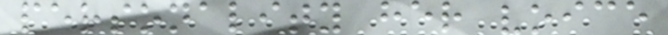personality her voice
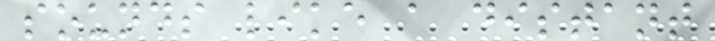sounds like a distant
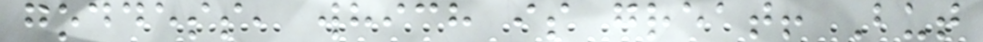goddess, which is great! But
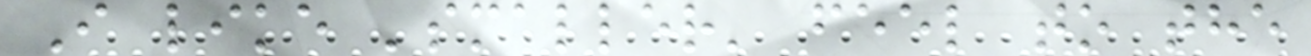I like 'smaller' feel to the
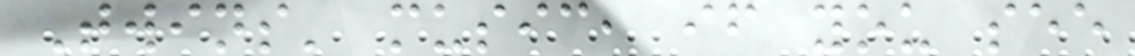Twins' music, if you see
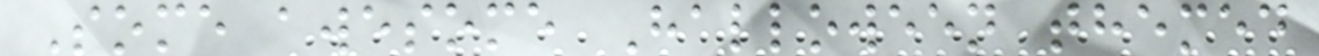Some awesome Halloween themed
